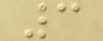3
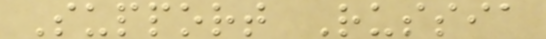Support Russia
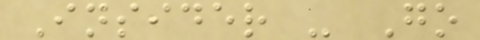Insider - Go
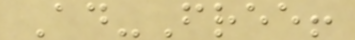Ad-Free!
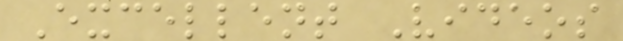Excellent Videos
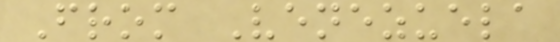From Venezuela
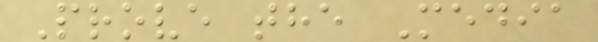Prove the Media
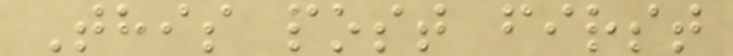This post first
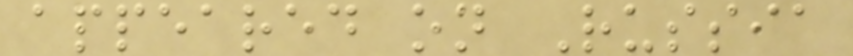appeared on Russia
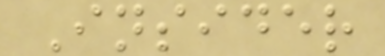Insider
